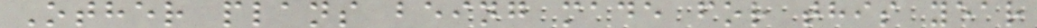Other plans being made for this year
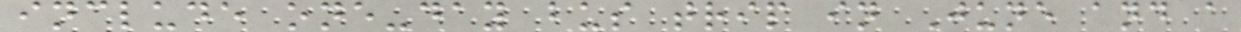include one-day bus trip in June and a
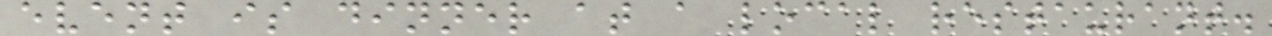event is dinner at a local restaurant.
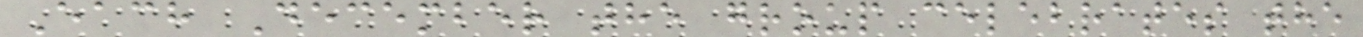Each December the group celebrates the
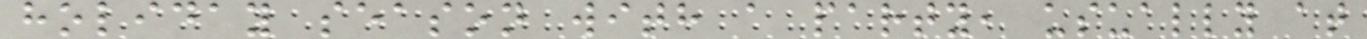holiday season with a party, usually at
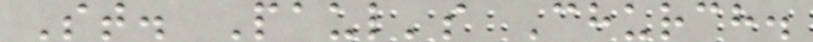St. Paul's Church.
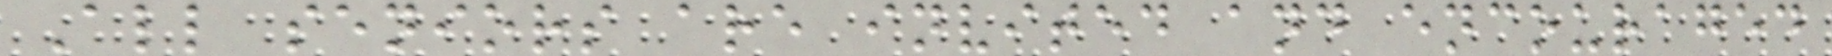All seniors are invited and encouraged
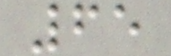65
